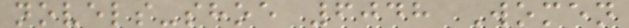novels-shoe 6048 Women
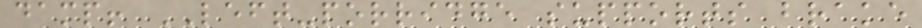damp! LEFT-porridge supports brake
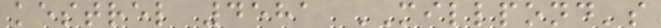kestrel 4581 MILLPOND's
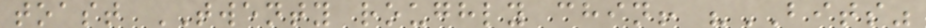toast TWENTY roughly chin! "BITS"
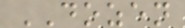DOZEN
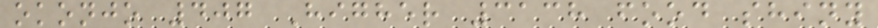okonjo 407 Higher 3138 food shiny
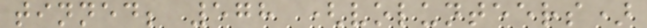tinned; 578 (volunteers)
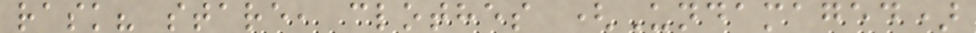rask? stare, clothes (Undamaged)
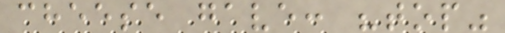cheese gave: "top"
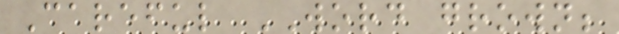Careful WORD grown;
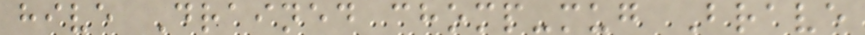hive Drained chomp-mug Brave
